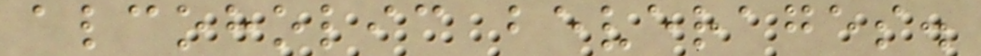alcoholic beverages.
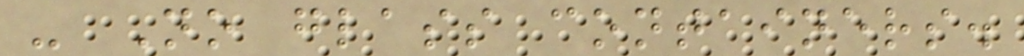- No glass containers.
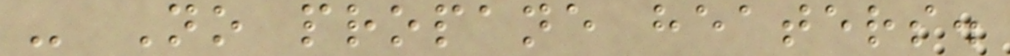- No propane heaters.
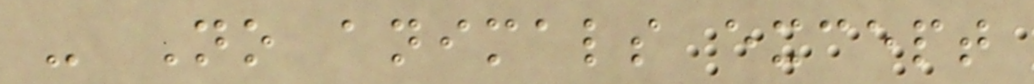- No animals except
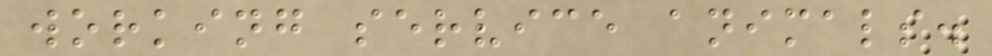working service animals.
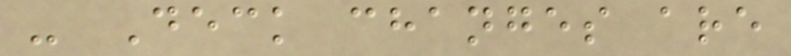- Deck changes are
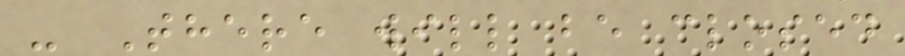- There will be closed
